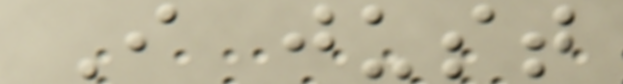I just
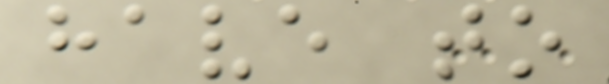have to
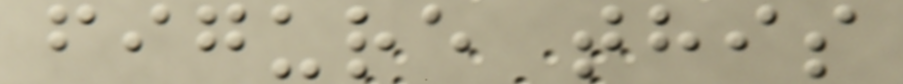figure this
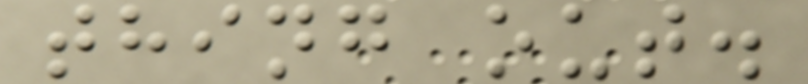thing out.
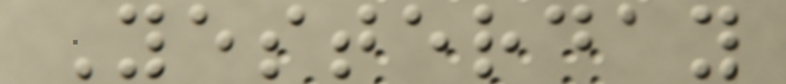Yesterday
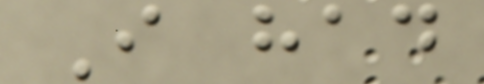I had
